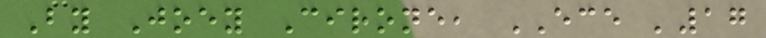By Joey Cirone, ECE '17
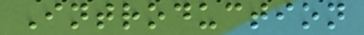Introduction
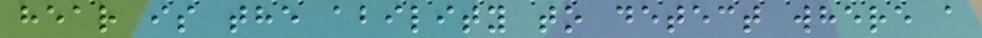hear is the ability to detect where a
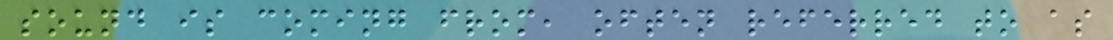sound is coming from, often referred to as
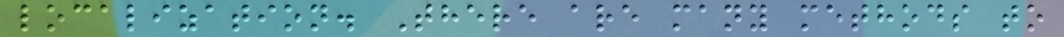localization. There are many methods to
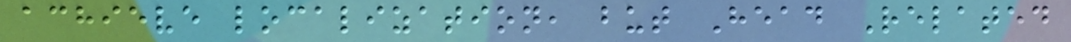achieve localization, but Head Related
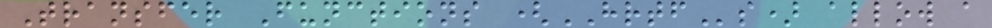Transfer Functions (HRTFs) allow a
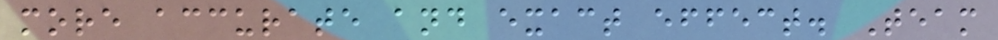more accurate and exact effect. Team
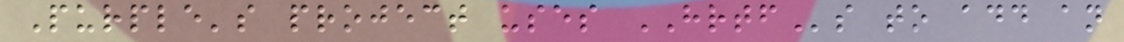Purple's project uses HRTFs to add an
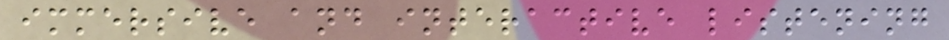immersive and interactive listening
